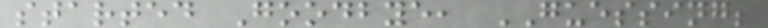started Goodbye, GUESSING;
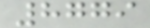8779
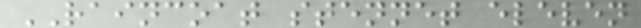RAINCOAT stennet eleven
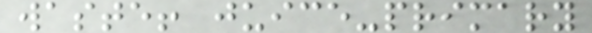waste! juice-primary
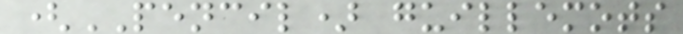(PENCIL) guillemots
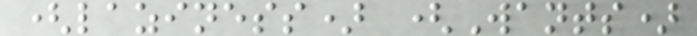(laziness) (Wants)
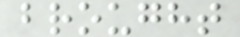brought
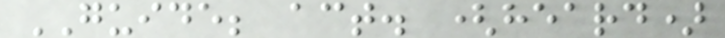GUIDE; act. (heard)
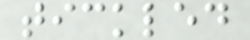tickled
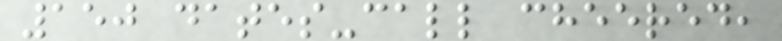150 dates-call cheered,
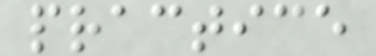practice
